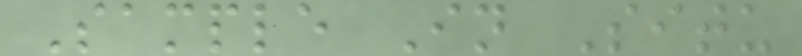Sample In Situ
